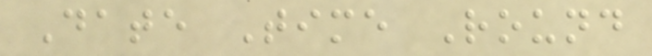Date Time Round
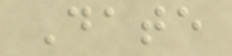Date
